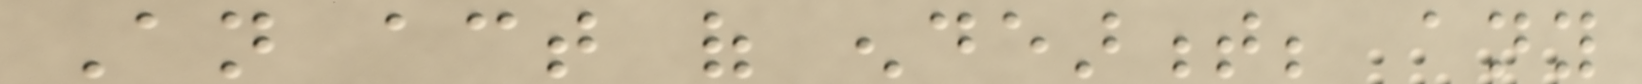An act of endearment; any
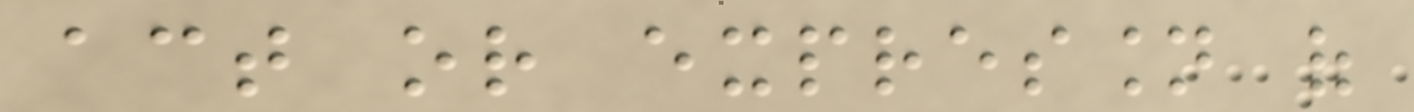act or expression of
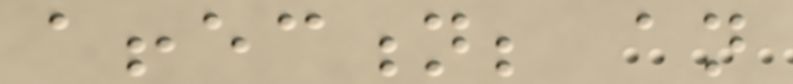affection; an
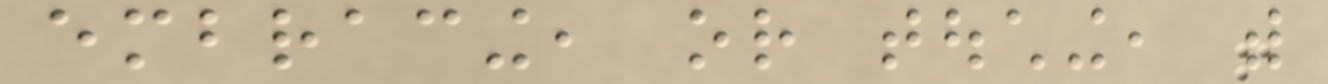embracing, or touching, with
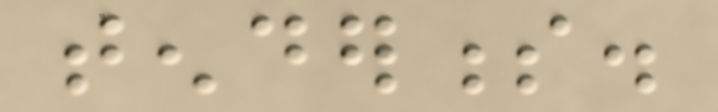tenderness.
